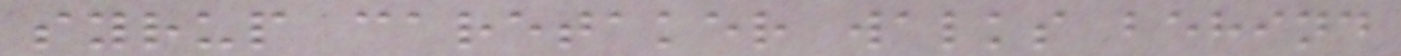syrup caretaker walks behind
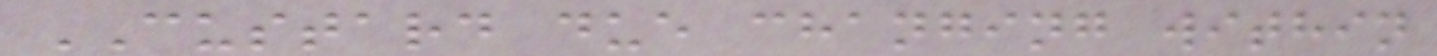CUSTARD due changing within
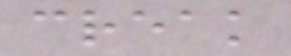creak
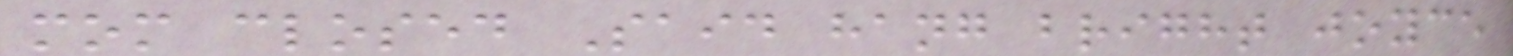mom closed Said hang bright joyce
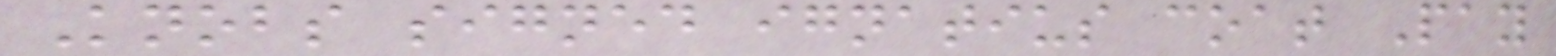Knobs signed ignatius coat Pay
